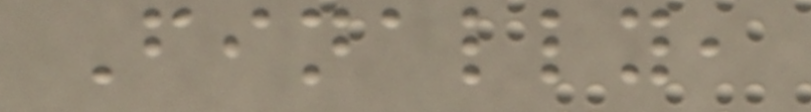Finally,
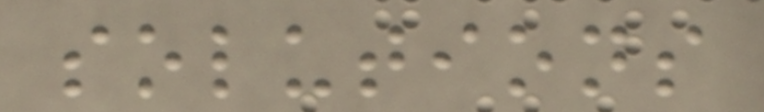solutions
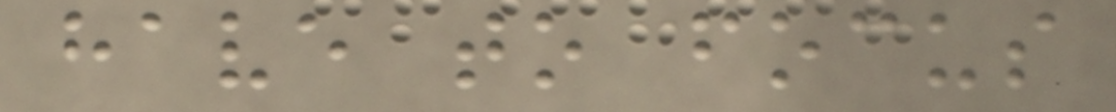have to focus
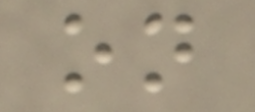on
